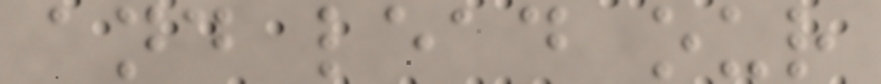and lead our
